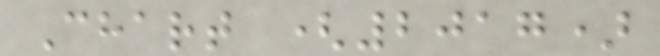Chart (2017)
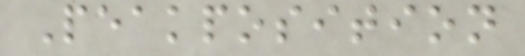Peakposition
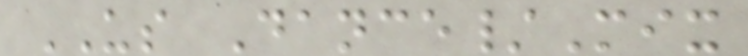US Dance/Mix
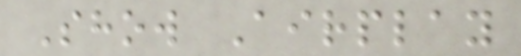Show Airplay
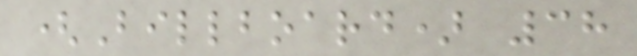(Billboard) 38
